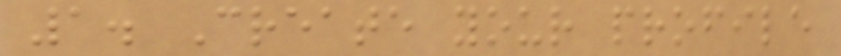1. Create your profile
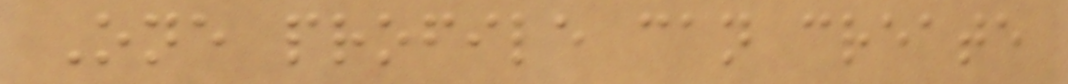One profile can create
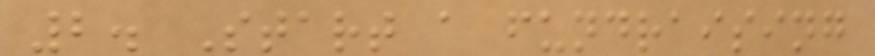2. Start a fundraising
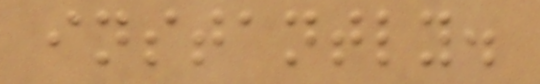instantly.
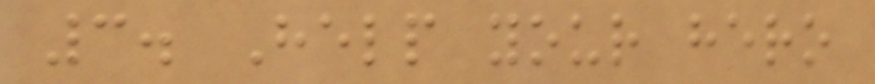3. Help your hero
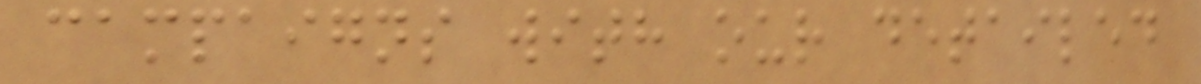campaigns with our detailed
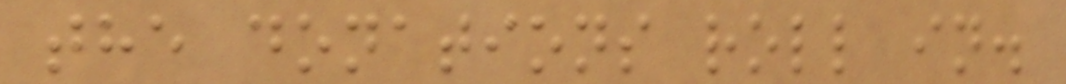the donations roll in.
